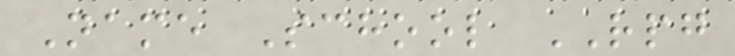Name School RPG
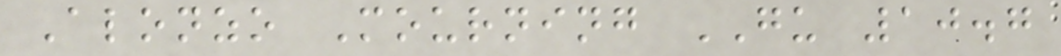Alonzo Mourning GU 10.7
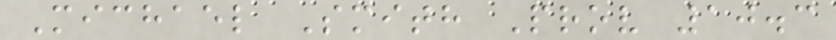Michael Smith Prov 10.3
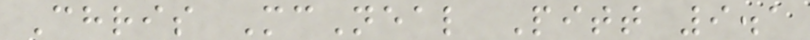Chris McNeal Pitt 9.1
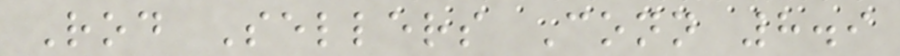Rod Sellers Conn 8.9
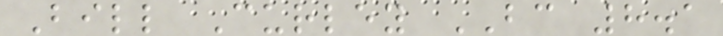Bill Curley BC 8.1
